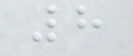8
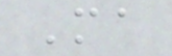Ma
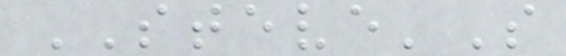STEVE'S
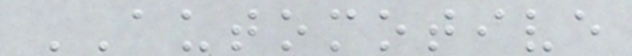AUTOMOTIVE
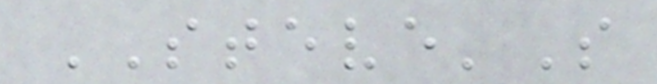STEVE'S
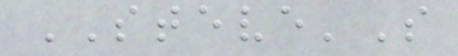STEVE'S
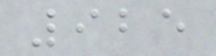925
